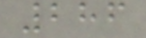286
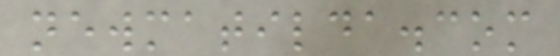newmatilda.com
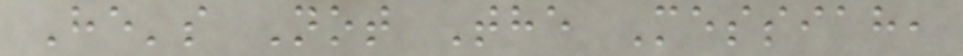He's Not The Messiah,
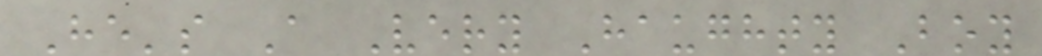He's A Very Haughty Boy
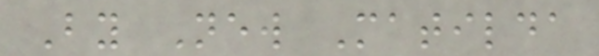By New Matilda
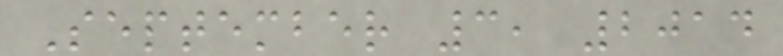September 3, 2014
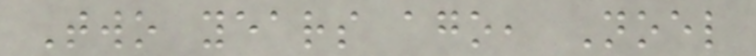Two years ago, Noel
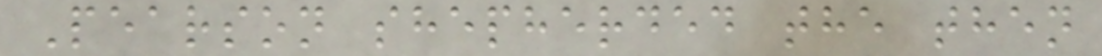Pearson shepherded the then
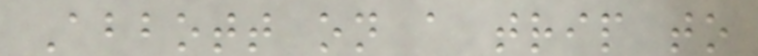Abbott on a trip to
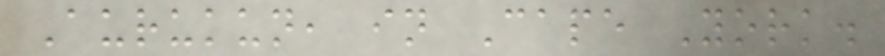Aurukun, in Cape York.
